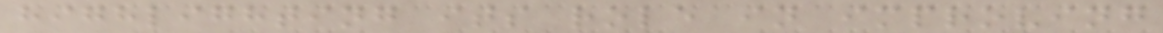highlighting its role in improving
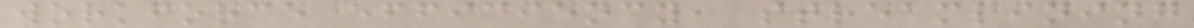workforce efficiency, streamlining
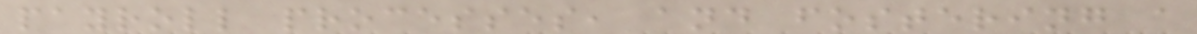payroll processes, and fostering a
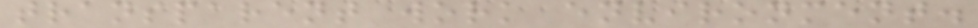transparent work environment.
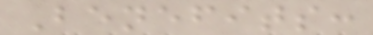Benefits:
